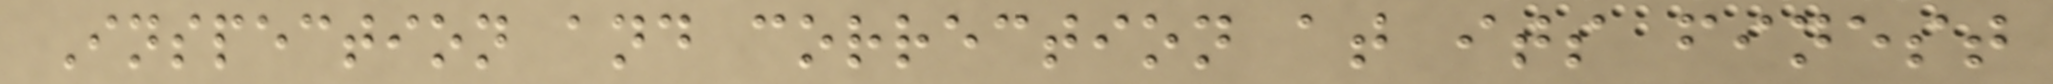Inspection and correction at its finest
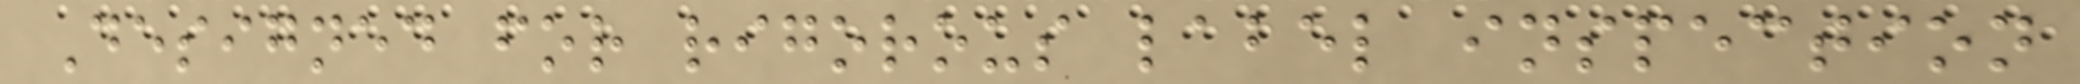Designed for rigorous label inspection
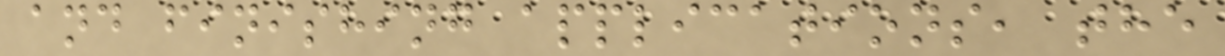and finishing applications, the
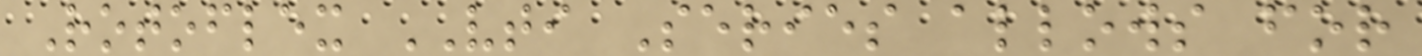Rotoflex VTI Series allows for
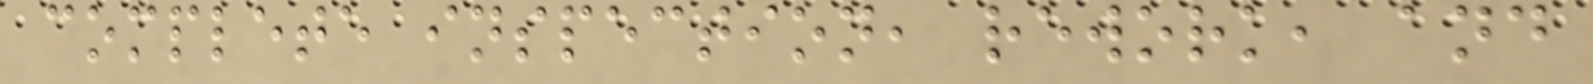complete inspection, rework, and
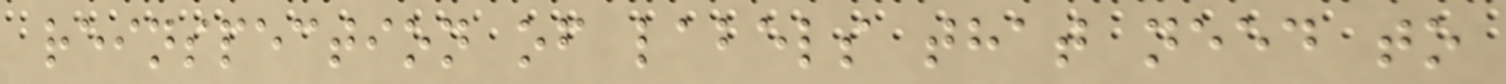reinspection of labels that need to
